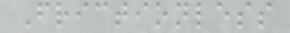Frictionless
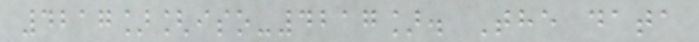4217][iso-4217]. The data
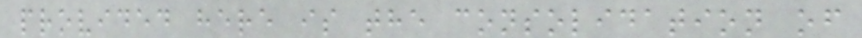provided here is the consolidation of
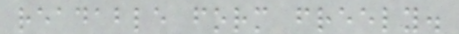readable form freely.
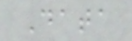Data
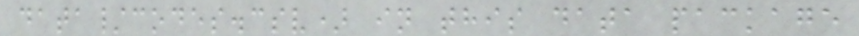data/codes.csv) in this data package
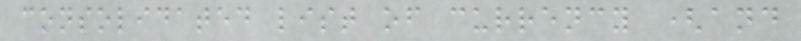consolidated list of currency (and
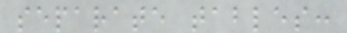separate tables:
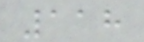118
